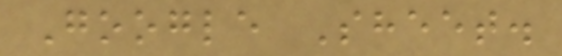Google Sheet.
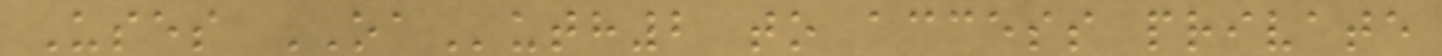Uses OAuth2 to access private
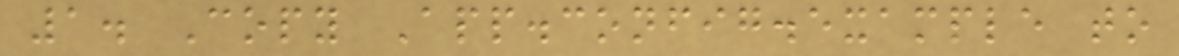1. Copy App.config.example to
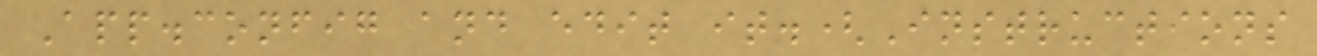App.config and edit it.(Instructions
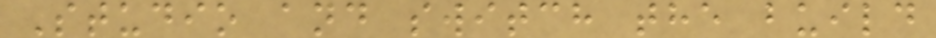Studio and switch the build
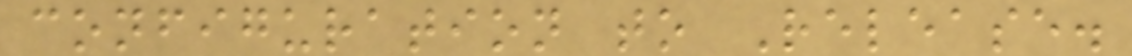configuration to Release.
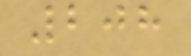208
